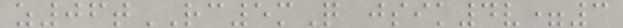z06tRC5mQ jsik4v=3
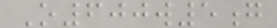O600w5g
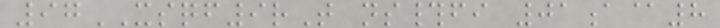97XSQF9rT ns#fi 01a@8
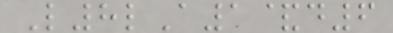L8lA1&d6
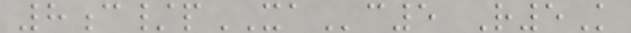8c/pXAc5 R5K
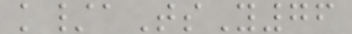k/aTsY76
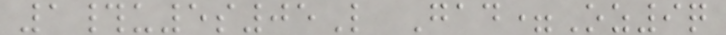1#u5s05L Gad=Oz9q
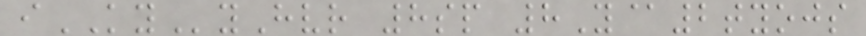iKYyHvr 8sp 8Y@2tyojs
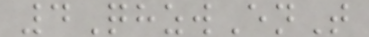4QhzwEnT
